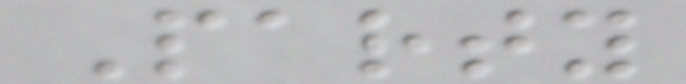Party
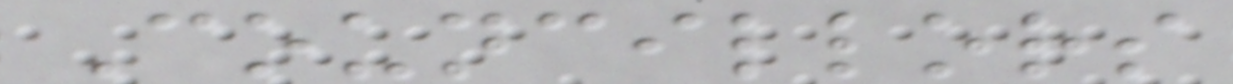Councillors
